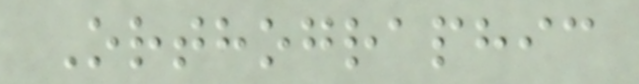Orthographic
